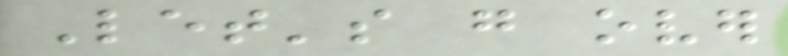Let's go over
